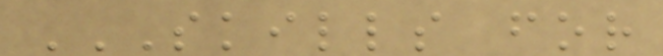SKILLS FOR
